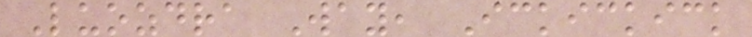Luozdra Way, Ickickick
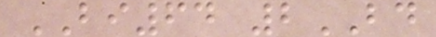BI64 2BD
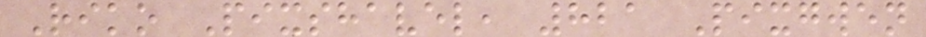Riko Pixshavel, 821 Pixgwen
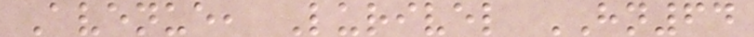Avenue, Lurivel HN64
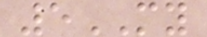5MY
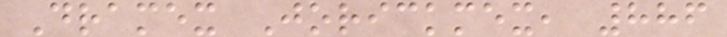Dramex Jorickmex, 886
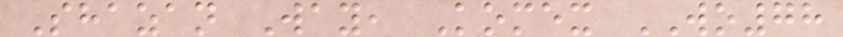Shazan Way, Komex WO78
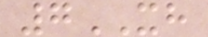7XH
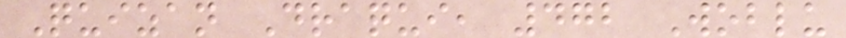Quizan Draqui, 472 Woblu
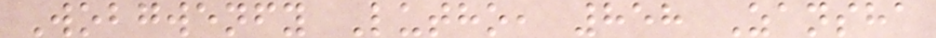Wobgwenfy Lutho, 858 Zansha
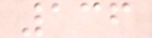136
